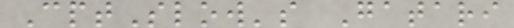CptSlow's Gatari
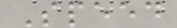Speed
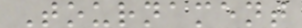Tournament
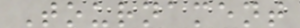Tournament
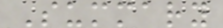Summary
